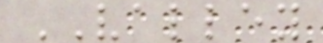VALLEY
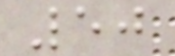50
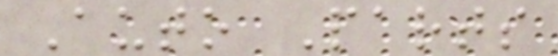Auto Parts
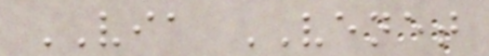VIA VENET
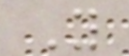Y
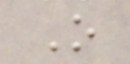O
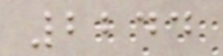2244
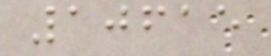10615
